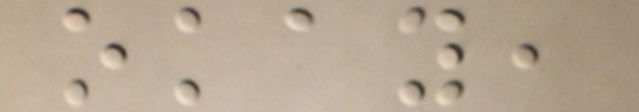okay,
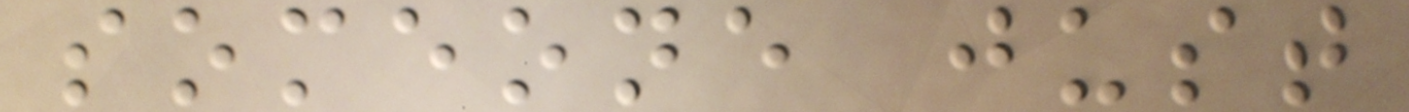someone just
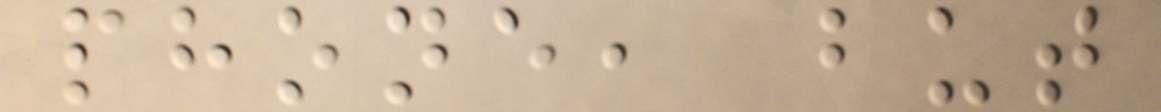phone, but
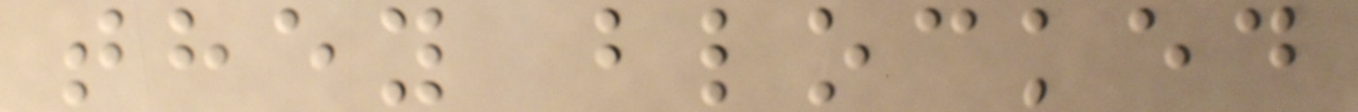they blocked
